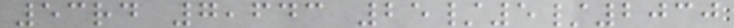53rd 7,643 25/5/2030
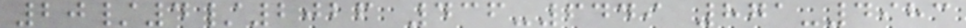20/4/2026 436-6449 871-4983
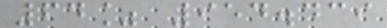64% 954.439
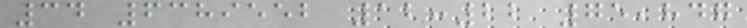34 6389552 12:22 75,847
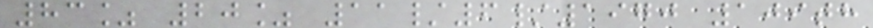83% 20% 11/6/1970 109th
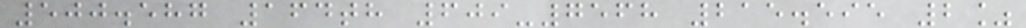500.587 164th 609-7568 215.595 2%
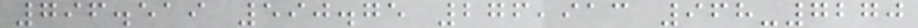796.519 590.75 276,913 968-7270
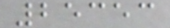25353
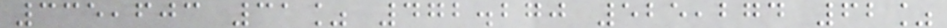335,603 31% 472.270 525,274 62%
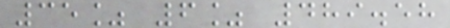35% 6% 489.58
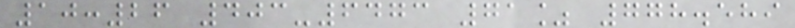10:26 403-6473 71% 778.589
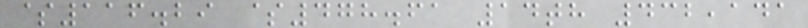$116.29 $478.61 14th 432,141
